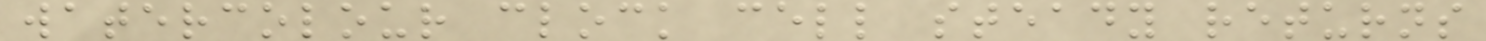watercolour clock cell steady returns
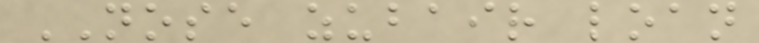NOSE zubair loan
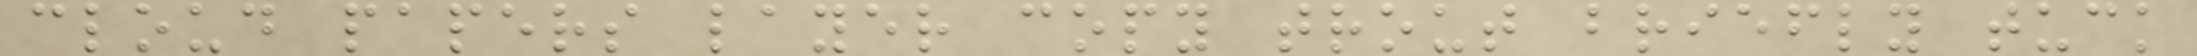cloud papers layer copy trout briefly tuck
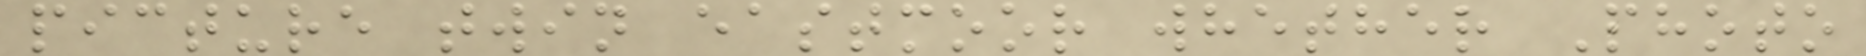picture twin eastmoor whether Photo
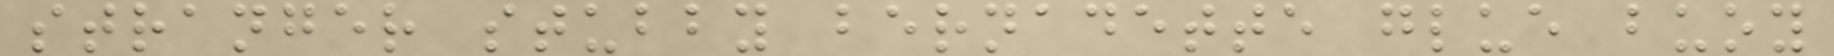stranger stubby bernadette glue buoy
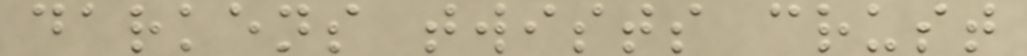darkens twists crust
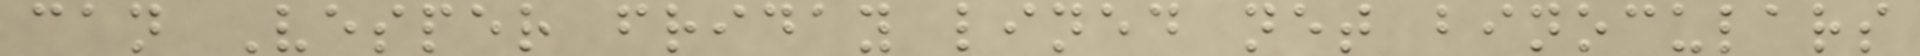can Vesper friday lined net binoculars
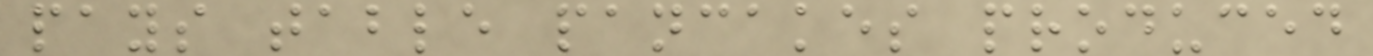pays table pancakes produced
